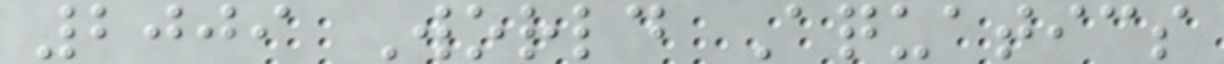2009 World Aquatics
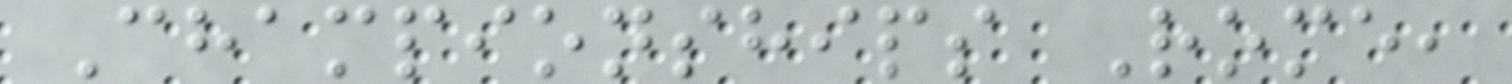Championships Rome,
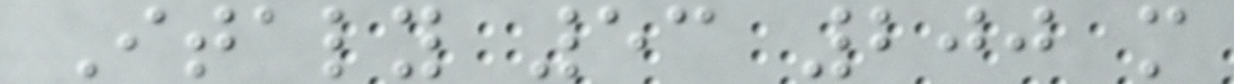Italy 53 200 m
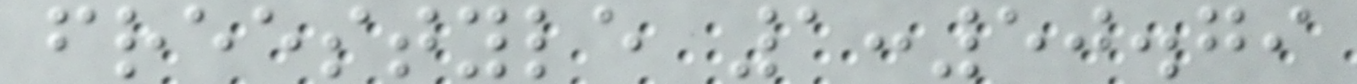freestyle 1:50.79
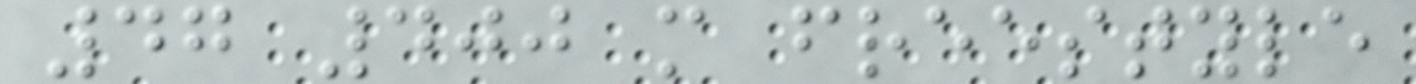47 400 m freestyle
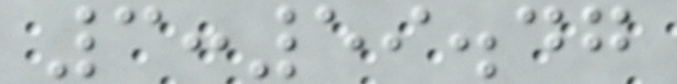3:59.47
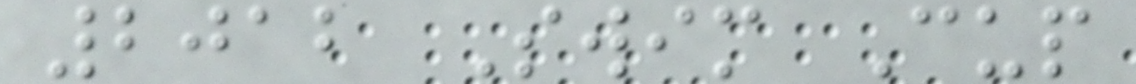2012 Swim Cup
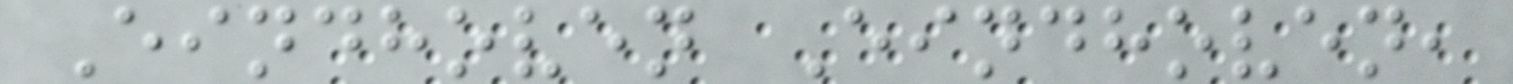Eindhoven Eindhoven,
